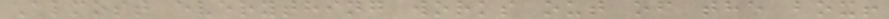Almost everything works out of the box!
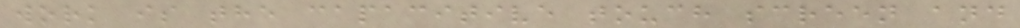work is the capacitive touch screen and
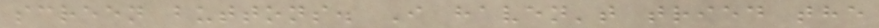screen buttons. I haven't tried the
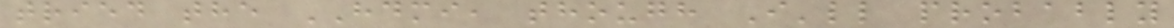tried the HDMI, though I'll probably
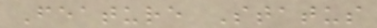Feature Status
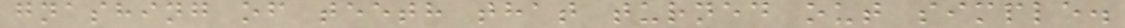gnashing of teeth that turned out simple.
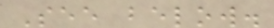See below.
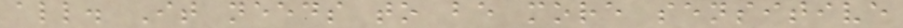all. It needs to be more sensitive
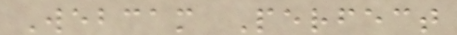Webcam Perfect
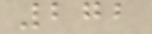272
